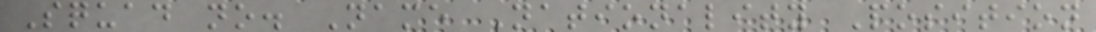Squad no. Name Nationality Position
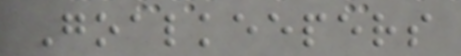Goalkeepers
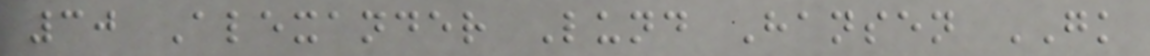30 Alexander Lund Hansen GK
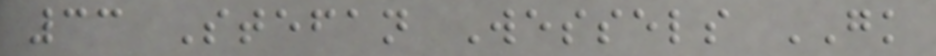33 Stefan Wessels GK
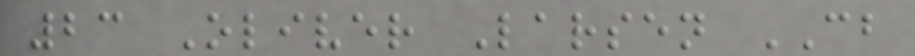23 Oliver Larsen CB
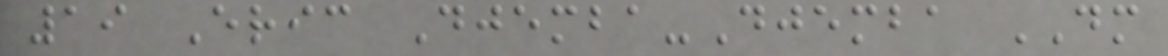19 Eric Djemba-Djemba DM
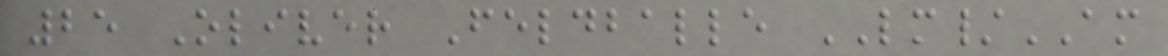25 Oliver Feldballe LM/AM
